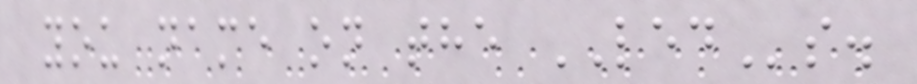you name on the LEDs.
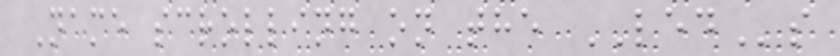Name scrolling on the LEDs
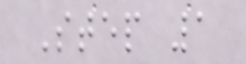Step 1
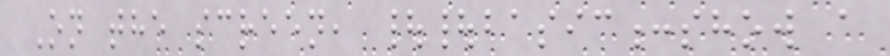On the screen, ||basic:show a
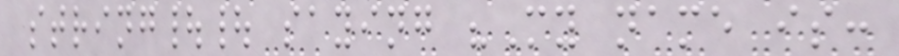string|| saying "My name is:
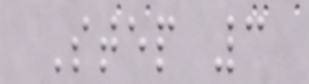Step 3
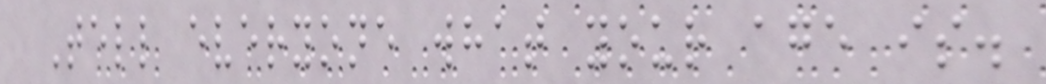Tell everyone what your age is.
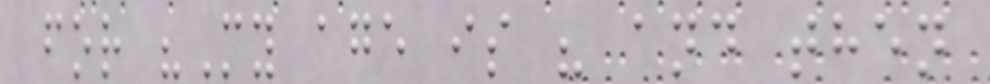for "My age is " and then
